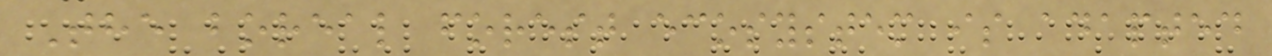The boreal forest ecosystem is adapted
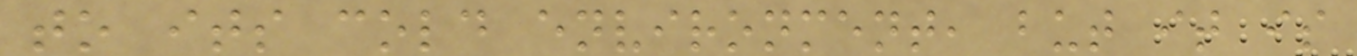to its cold environment, but it is
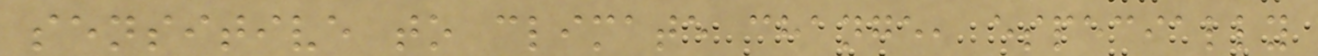sensitive to climate change, especially
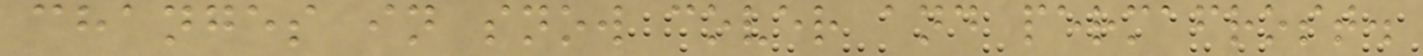changes in snow cover and permafrost.
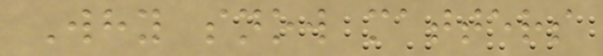Why snow matters
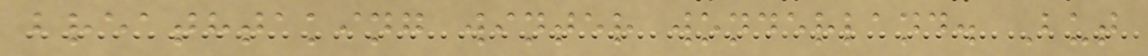breathtaking winter wonderland. But
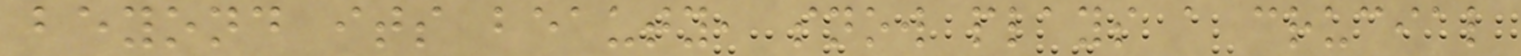beyond its beauty, snow plays a crucial
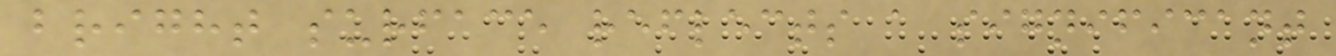bright surface reflects a significant
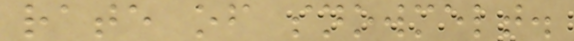rate of snowmelt.
